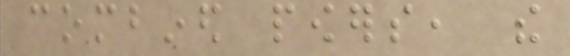combined powers, the
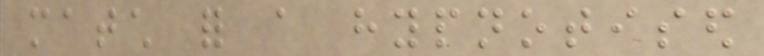match for a hypnotised
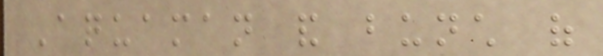Aquaman and bunch of
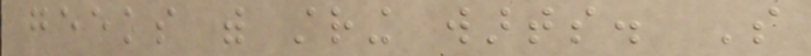geeks with string warts. So
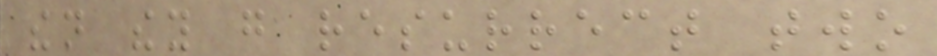then they go resurrect two
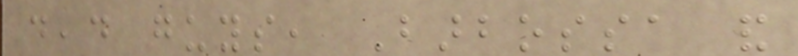dead guys, Barbossa and
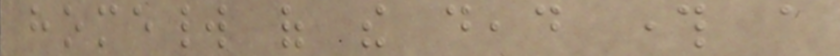homeworld of the dead through a
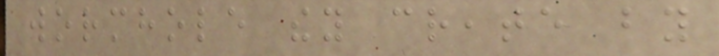wormhole they create by
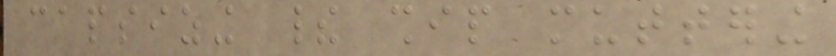capsizing their ship muttering
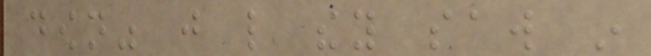down" just like they saw in
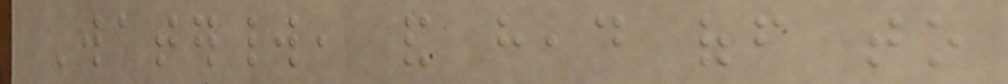Waterworld, and head off to
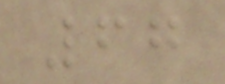67
